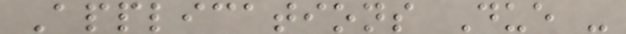Applications Due -
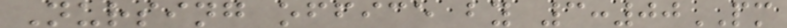Nursing office by 3:00PM
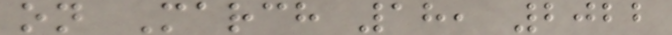on March 18, 2022
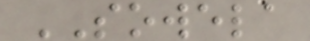SOWELA
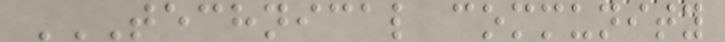TECHNICAL COMMUNITY
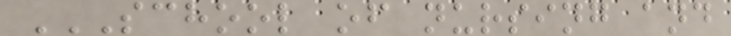SCHOOL OF NURSING AND
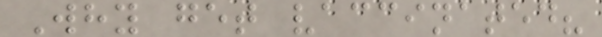Why get vaccinated?
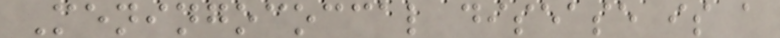Meningococcal disease is a
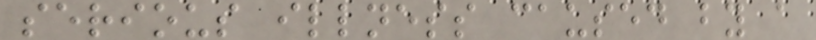serious illness caused by a
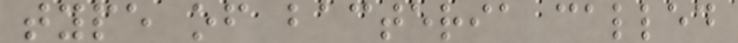type of bacteria called
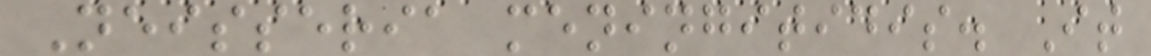Neisseria meningitidis. It
